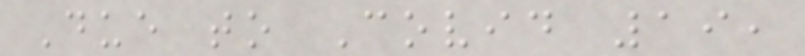Due to Covid 19,
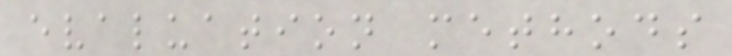evaluation methods
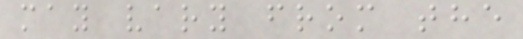may vary from the
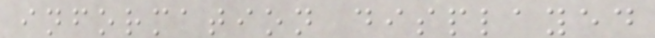information displayed
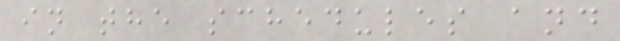in the schedules and
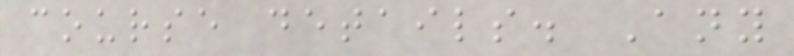course details. Any
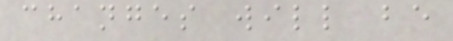changes will be
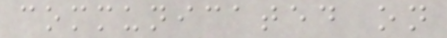communicated on
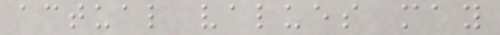actual values may
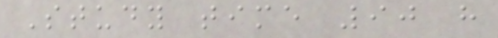Study time 90 h
